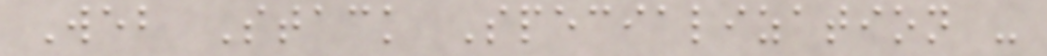Web Stack Specialization -
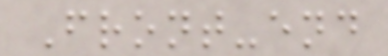Front-end
